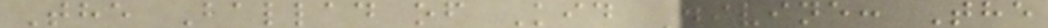The Ballad of Kid Divine: The
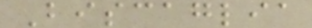Biscaglia
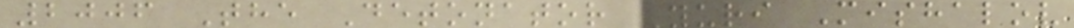2006 The Detonator Yuri Mishalov
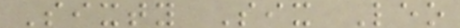Sixty Six Leo
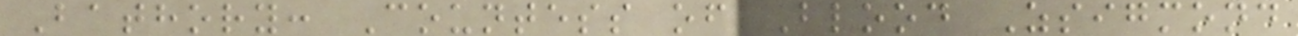Bathory: Countess of Blood Zsigmond
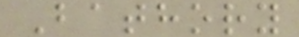Bathory
